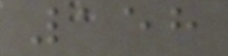158
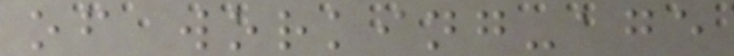of working-age
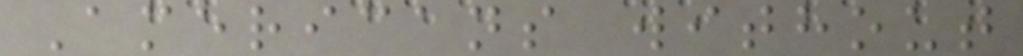Americans without
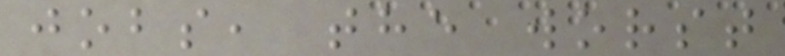jobs, the worst
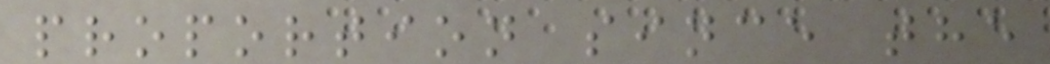proportion since the
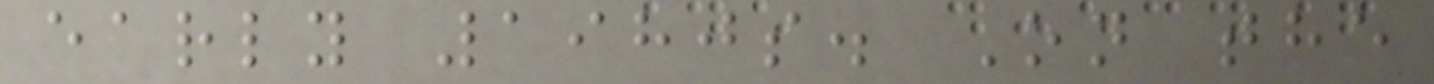early 1980s. On the
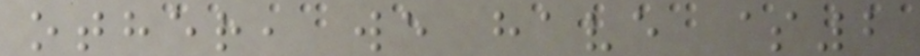other, we have $2
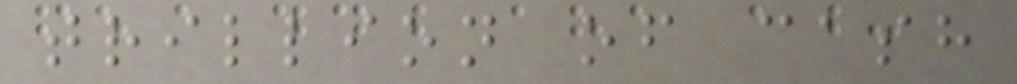trillion of cash
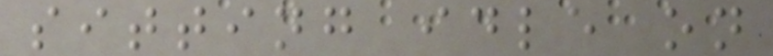sitting idle on
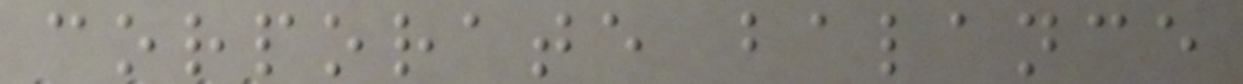corporate balance
